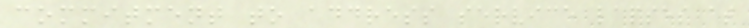commitment to address service lapses at
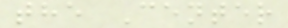the Center
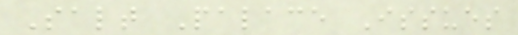Salt Palace Issues
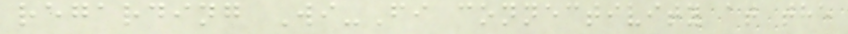regarding Wi-Fi connectivity at the
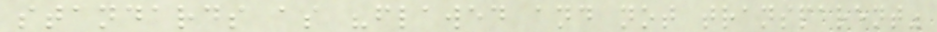standards as "flawed and not transparent"
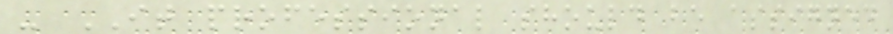- IT professional should be assigned
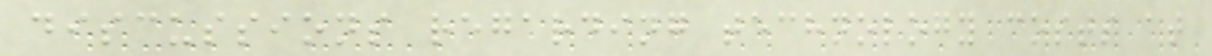discussions regarding technology costs at
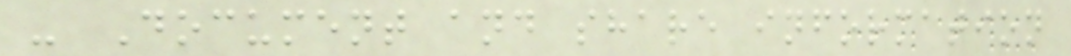- Document and share information
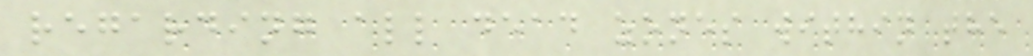regarding all dead zones within the
